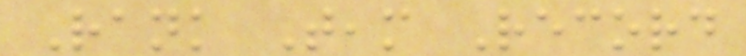Rank Team Record
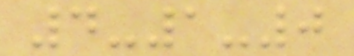4-1-0
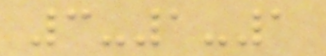3-1-1
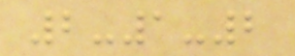2-1-2
